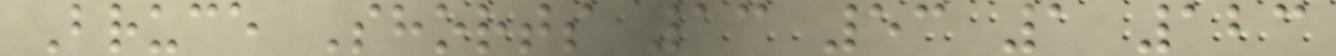Bruce Shorts 13 53 1 123
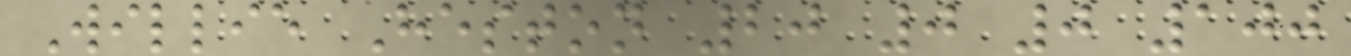Willie Heston 20 0 0 100
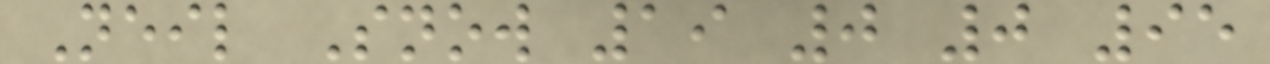Neil Snow 19 0 0 95
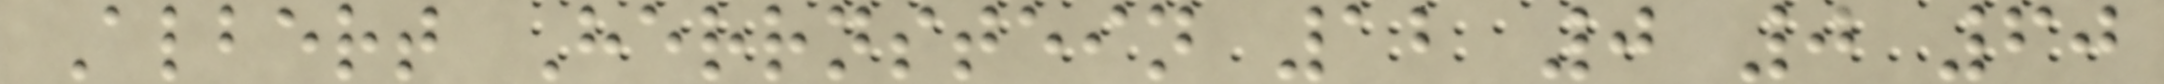Albert Herrnstein 12 0 0 60
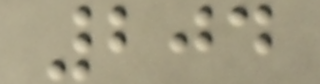204
